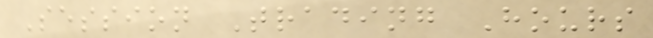Session Trading Hours
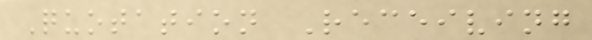Quotation Receiving
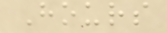Hours
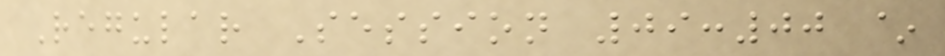Regular Session 09:00 ~
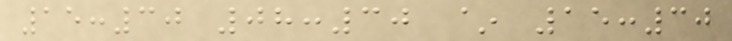15:30 08:30 ~ 15:30
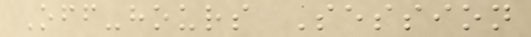Off-hours Session
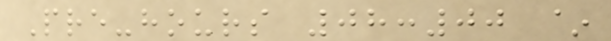Pre-hours 08:00 ~
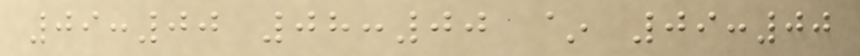09:00 08:00 ~ 09:00
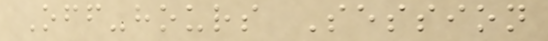Off-hours Session
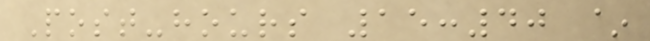Post-hours 15:40 ~
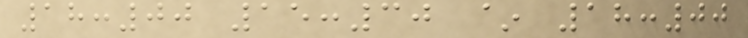18:00 15:30 ~ 18:00
